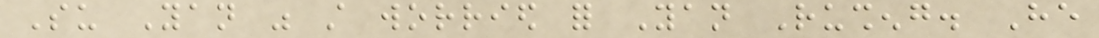Su Yan was still worried for Yan Rusheng. He
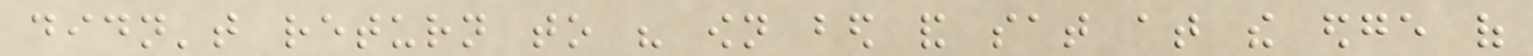didn't return to his own bed and sat at the edge of
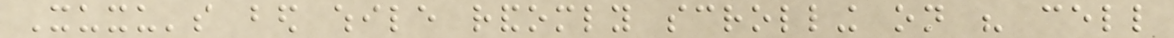Xuxu's bed while randomly scrolling on his cell
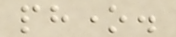phone.
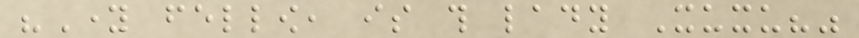"Young fellow, is this lady Xuxu?"
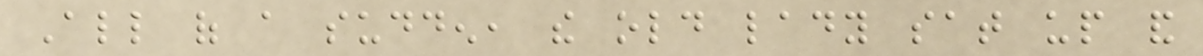All of a sudden, the old lady sat up and
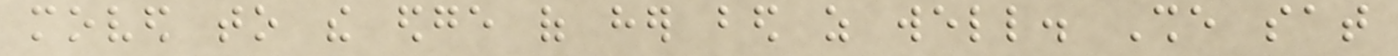moved to the edge of her bed as well. She sat
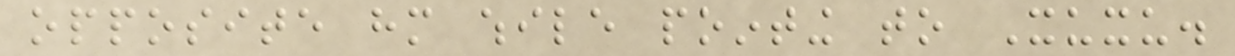opposite him while pointing to Xuxu.
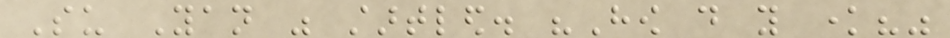Su Yan was startled. "How do you know?"
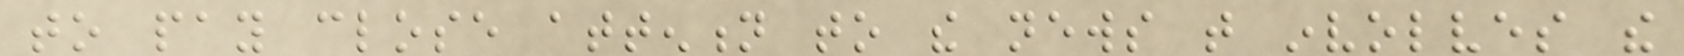to pay close attention to the news that involves the
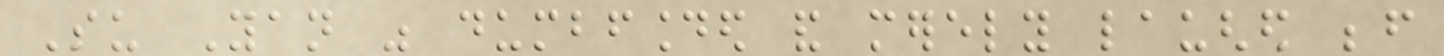Su Yan was dumbfounded and merely laughed before
